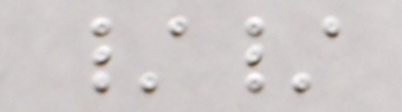//
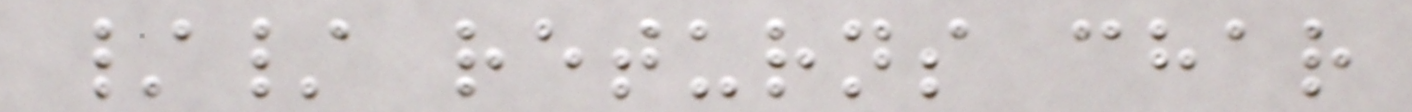// returns char
